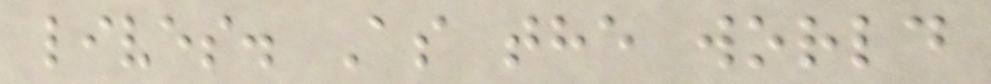lives. As the world
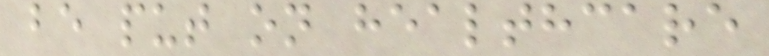be put on healthcare
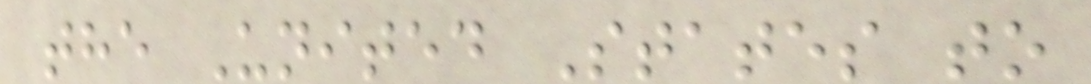the United States to
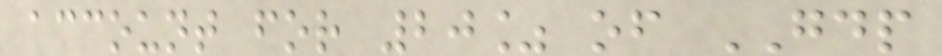account for 20% of GDP
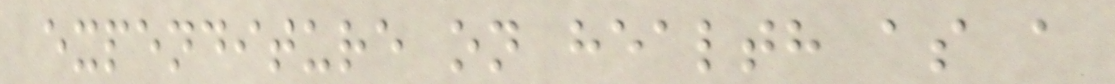expenditure on health as a
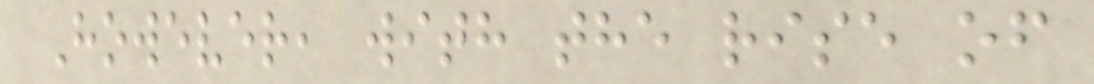However, with the rise of
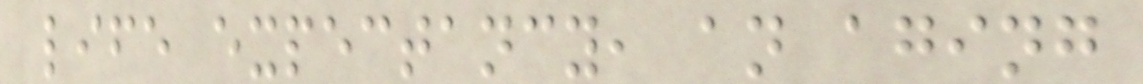life expectancy, an aging
